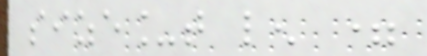size_t len =
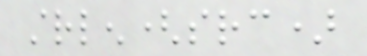strlen(src)
